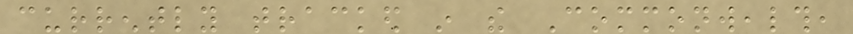currently tracked in the Commonwealth,
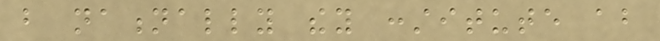but nationally they constitute about
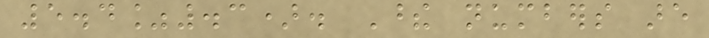5.4%.3). These numbers are
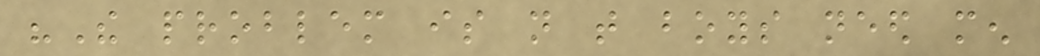"The problem is not that boys need men
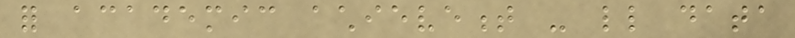for academic achievement - little data
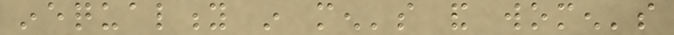inequality in men's and women's
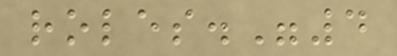roles."4
